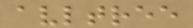avltree
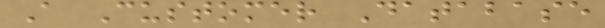A Customer Database
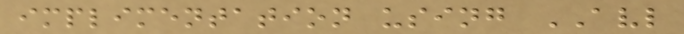implimentation using AVL
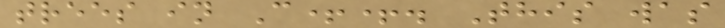trees in C++. This was
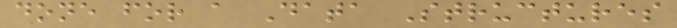done for a Data Structures
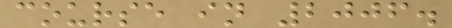course in 2006.
